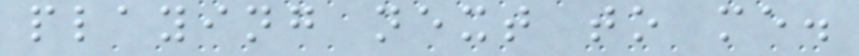playing next to me.
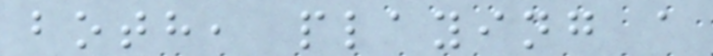both, playing a
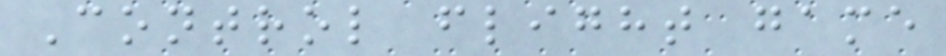Control flight game
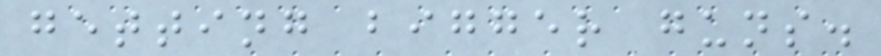getting bigger guns.
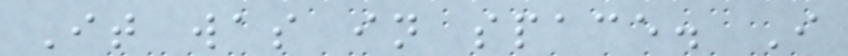It was in space. I
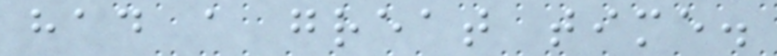had a great time.
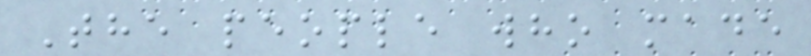The people who made
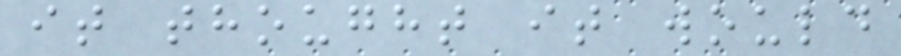it thought it would
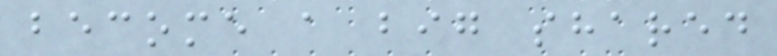become a big shared
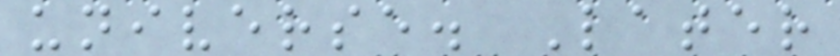universe. Later
